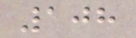108
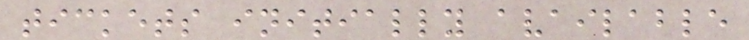tickets initially available
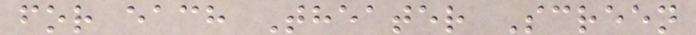for each Theater Screen
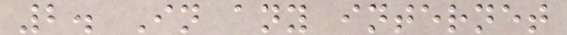2. In any internet
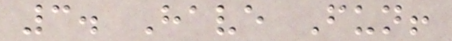3. Have Fun!
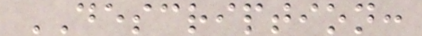DESCRIPTION:
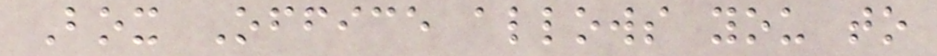Box Office allows you to
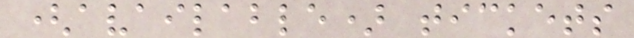(available) tickets
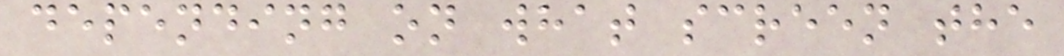depending on what screen the
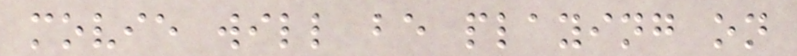movie will be playing on
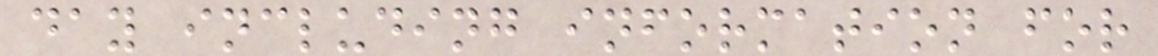day including information for
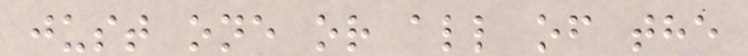just one or all of the
